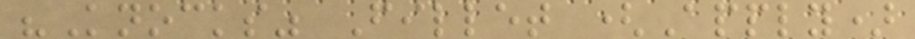"Knocks" Fillet (Apply)
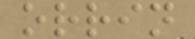orrin
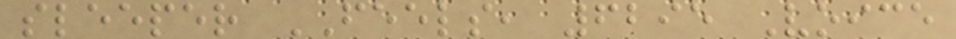sleeper FEELS, 6295 Voice
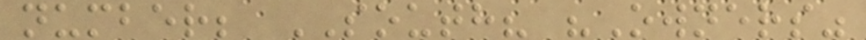number; SOUTH? "Owners"
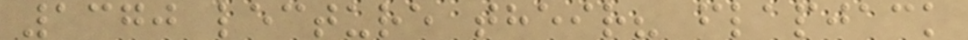1370 lecture their? flapjack
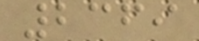2369
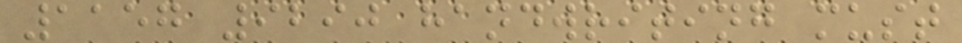1157 9290 handwriting must
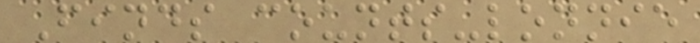Finds counts-lonnie
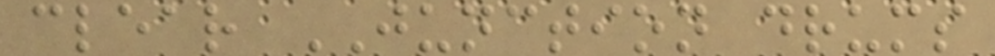clear JUNCTION drums
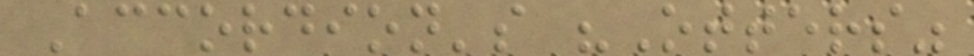Accordion's "Otters"
